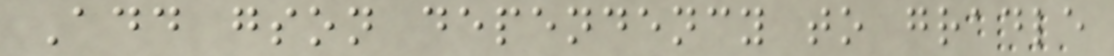Add gson dependency to gradle
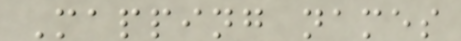Mapping names
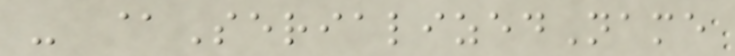- @SerializedName
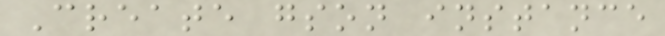Create gson instance
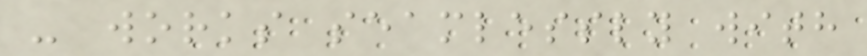- works seamlessly with
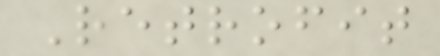Retrofit
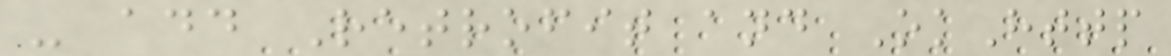- add Retrofit and OkHttp
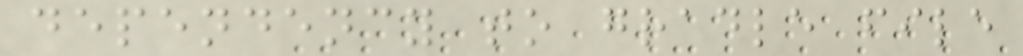dependency to gradle file
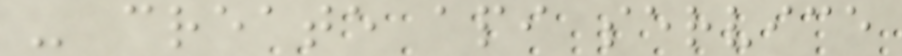- create api service
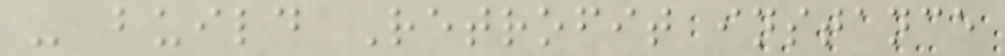- build Retrofit instance
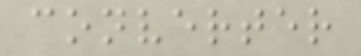converter
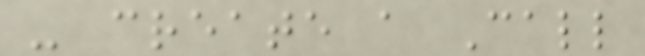- create a Call
